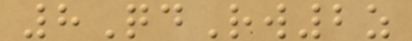8QdRw2z
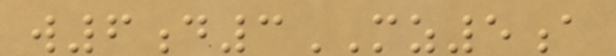w6d3MZ5a
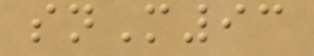snM93
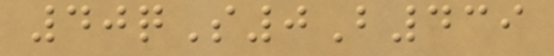40qS0B439
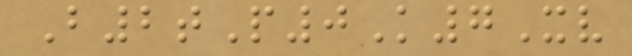B2tP0K7Xv
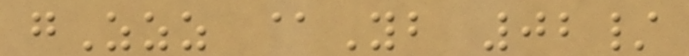gZzz @Yb 02/
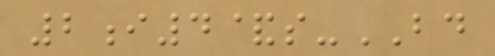2i4&s-BD
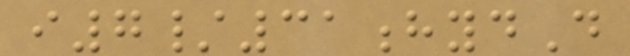i7/31hydD
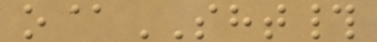o@SHT#
